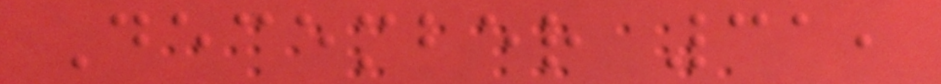December 31,
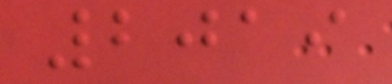2019
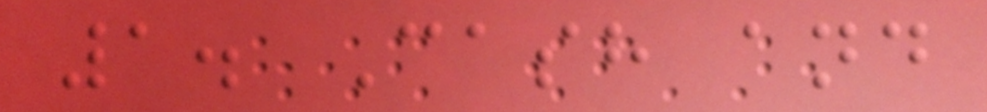1. Cash and
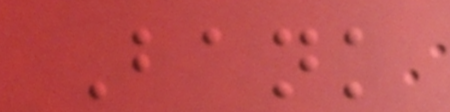Bank
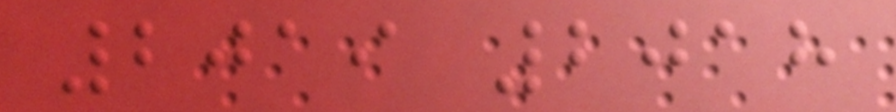2019 2018
